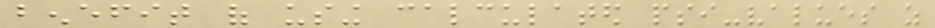benefit of using calculated psi-values as
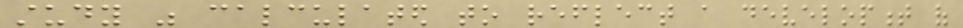study was calculated to reflect a development of
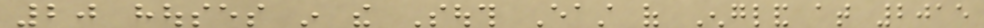20 houses in the South East of England at 2015
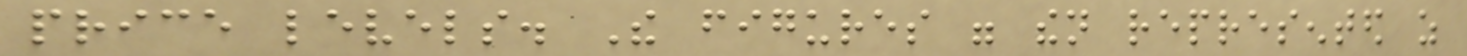price levels. The figures were then represented as
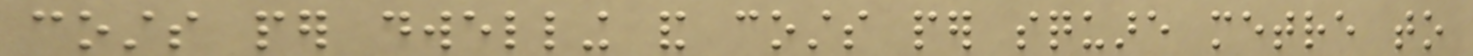costs per dwelling and costs per square metre to
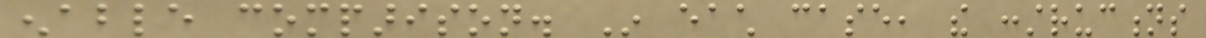enable comparison. In each case, the constructions
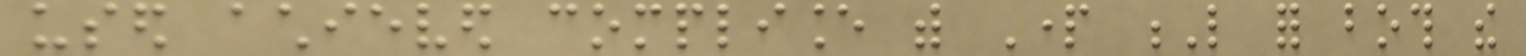used achieved compliance with Part L for both the
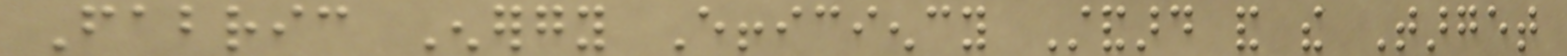Fabric Energy Efficiency Standard and the Target
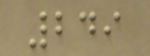249
